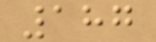187
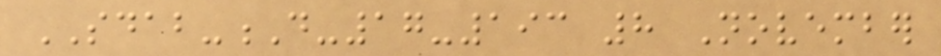SDAB-D-17-193 8 November
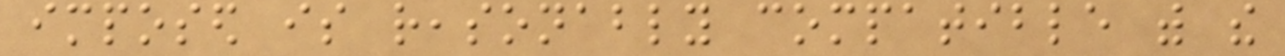imposed is reasonably compatible with the
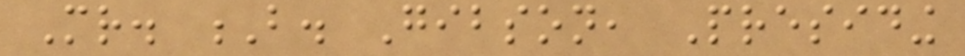Mr. B. Gibson, Presiding
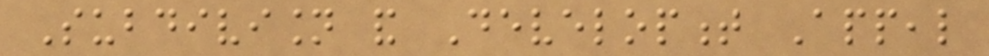Subdivision and Development Appeal
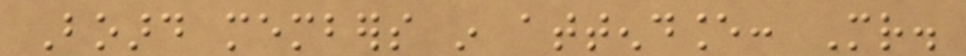Board members in attendance: Mr.
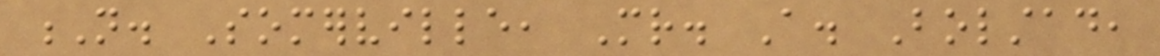N. Somerville, Mr. A. Bolstad,
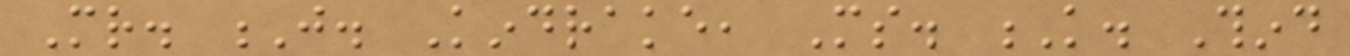Mr. J. Kindrake, Ms. K. Thind
